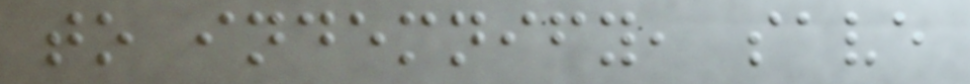to indemnify, save
